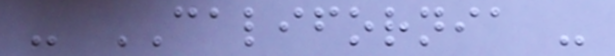- CALIFORNIA -
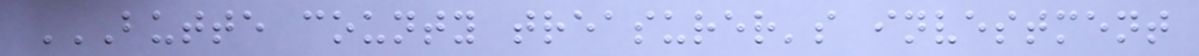BUTTE COUNTY TREASURER'S INVESTMENT
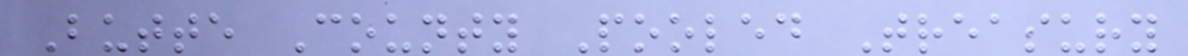Butte County Pooled Treasury
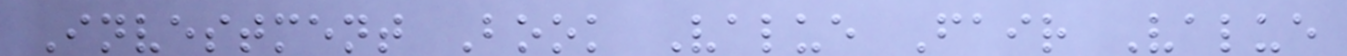Investment Book Value Fair Value
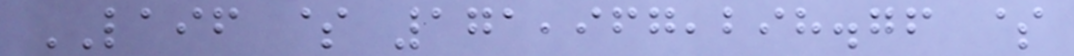LAIF $ 171,967,298.76 $
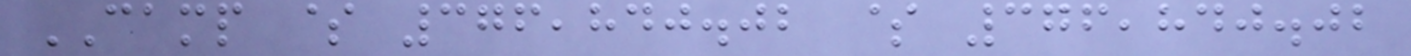CAMP $ 376,840.02 $ 376,840.02
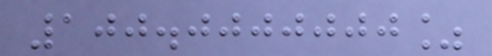100.0000000%
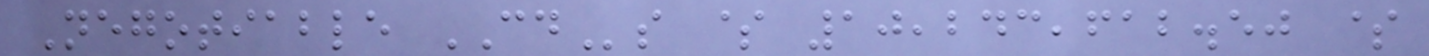Negotiable CDs $ 10,243,612.50 $
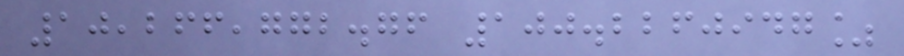10,266,772.76 100.2260947%
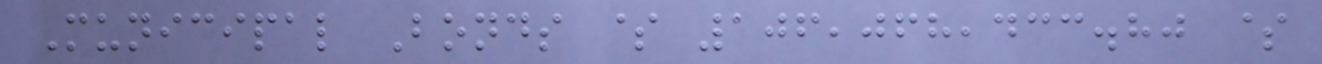Municipal Bonds $ 106,068,433.80 $
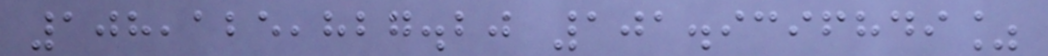108,125,827.20 101.9396849%
